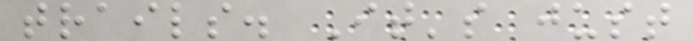trails. It's just
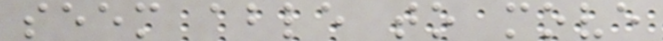seem able to move
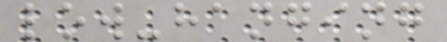low-hanging
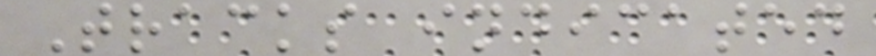Tracks indicated
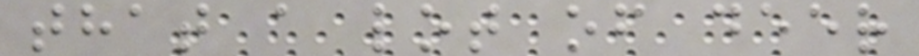that a lot of deer
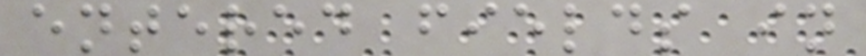entered fields in
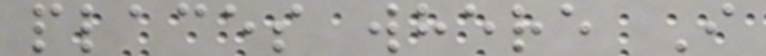places where I
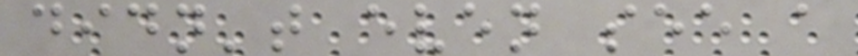didn't even see a
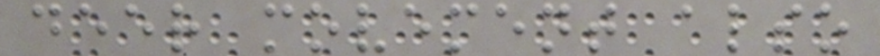deer movement also
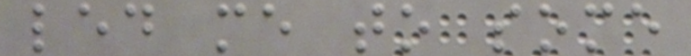led me to some
